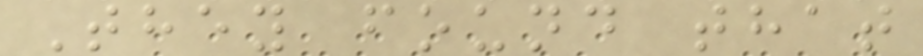They found that
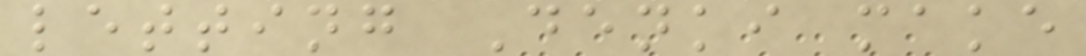letting Denki make
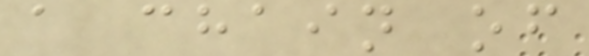a chain of
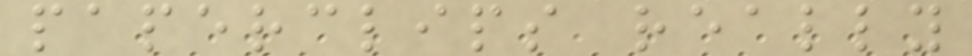paperclips really
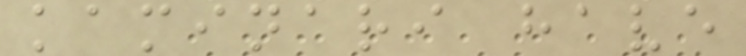kaminari have
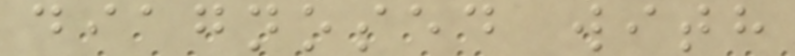diagnosed with
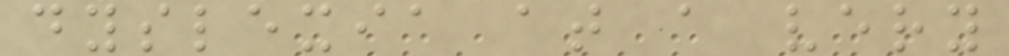dyslexia at a very
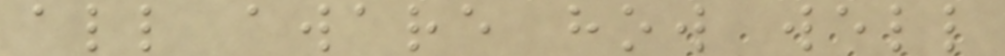all aware how well
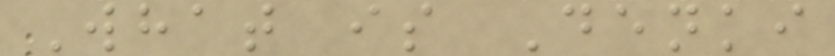What is Denki
